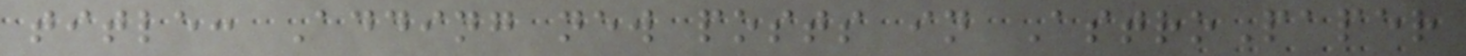title: Adding new posts in AstroPaper
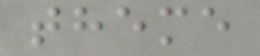theme
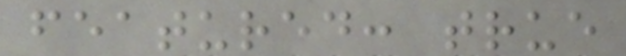featured: true
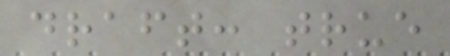draft: true
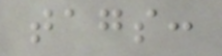tags:
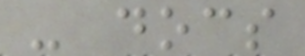- docs
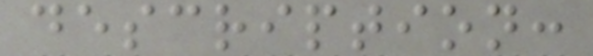description:
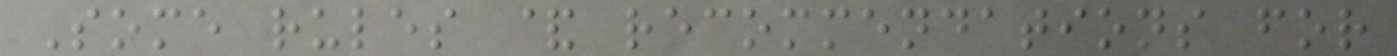Some rules & recommendations for
